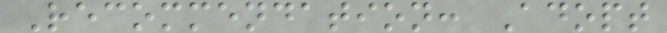Recommendation: Adopt
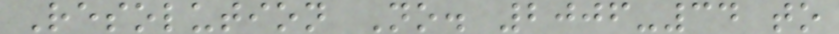Resolution No. 2006-34 to
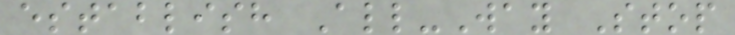establish All-Way Stop
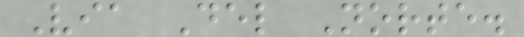Via Del Norte.
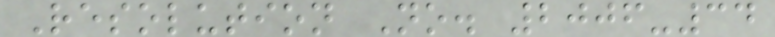Resolution No. 2006-34
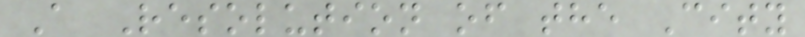A Resolution of the City
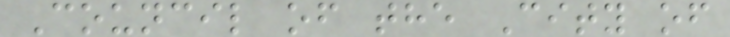Council of the City of
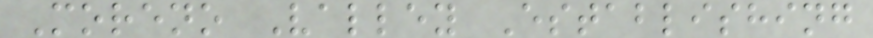Moreno Valley Establishing
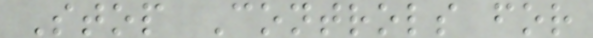Stop Controls for
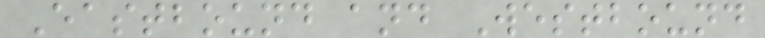Eastbound and Westbound
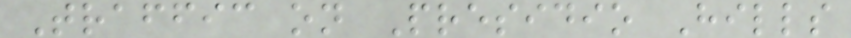Traffic on Presidio Hills
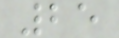25
